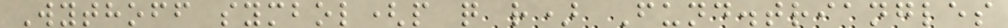Wythoff symbol(p q r) Fund.triangles
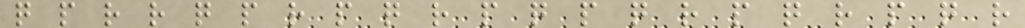q p r r q p r p q r p q p q r p q r p q r
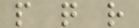p q r
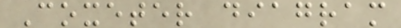Coxeter diagram
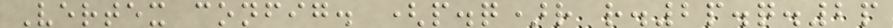Vertex config. (p.q)r r.2p.q.2p
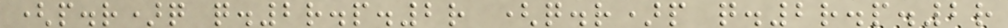(p.r)q q.2r.p.2r (q.r)p q.2r.p.2r
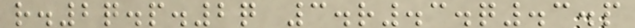r.2q.p.2q 3.r.3.q.3.p
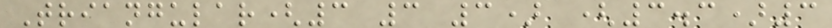Triangular(3 3 3) (3.3)3
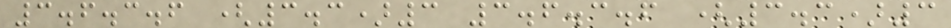3.6.3.6 (3.3)3 3.6.3.6 (3.3)3
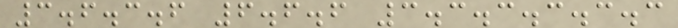3.6.3.6 6.6.6 3.3.3.3.3.3
